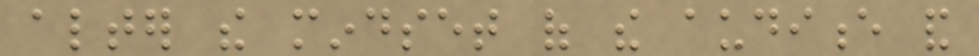alter the mindset of the audience and
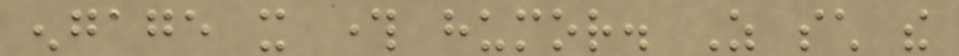engage it through humor. As such the
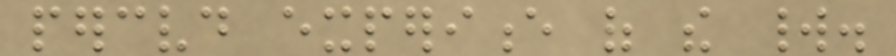perceived experience of the world.
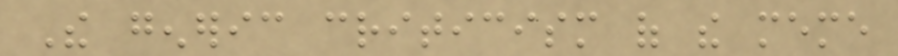The generic criticism of the meme
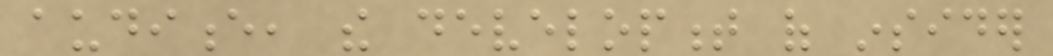audience, the development of insider
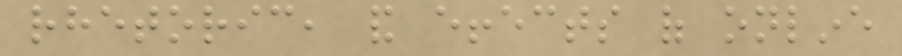rhetoric, and effects of online
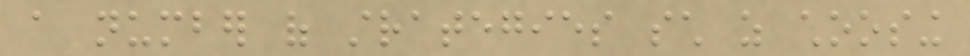a number of strategies such as choosing
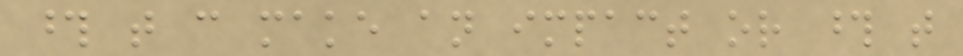those that can make an impact or those that
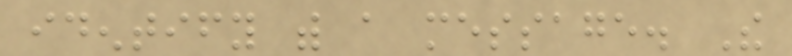identify with a message. The
